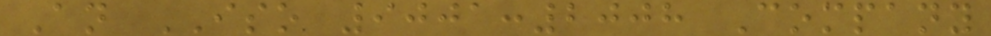An ISO 9001:2008 Company
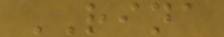RINA
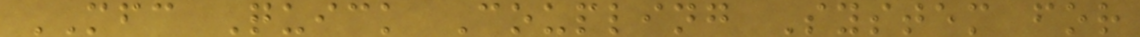MFC Quick Coupling System for
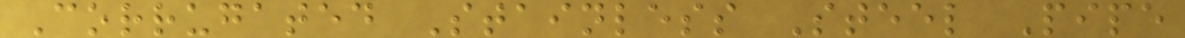Corrugated Stainless Steel Pipe
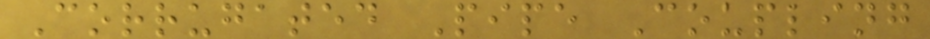Corrugated Pipe Coupling
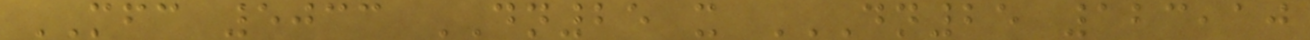MFC 5033 DN25 x DN25 123,10
